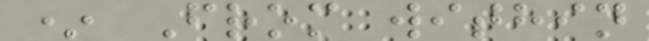* From within
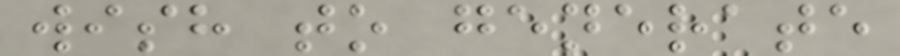wish to generate
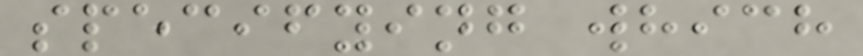specifying which
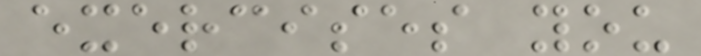exercises you
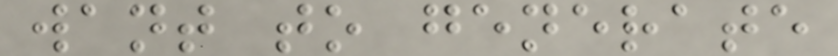want to generate
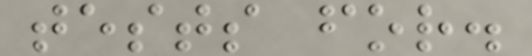tests for.
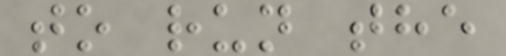to run the
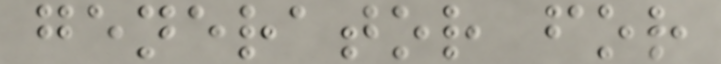generator for
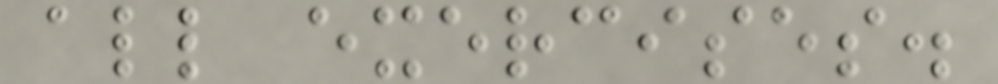all exercises.
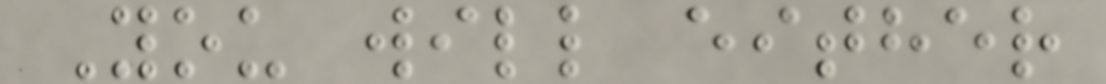You will either
